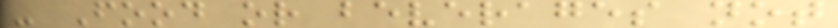- Food or beverages not
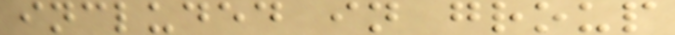included in group
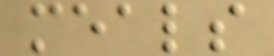meals
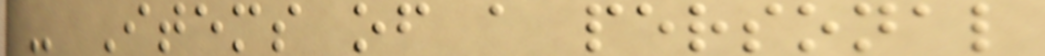- Items of a personal
